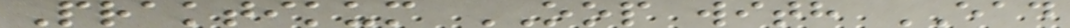Praktikum OOP with EAD
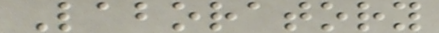Laboratory
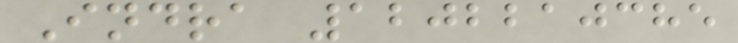Indra 1202210385
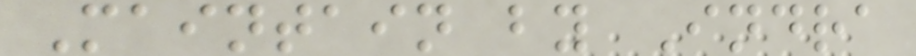Maintain by Indra
